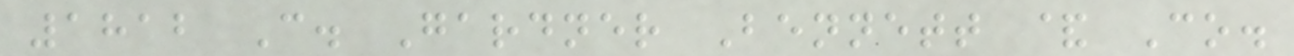1812 C. Gardner Bennett & Co.
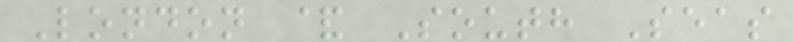London & South Seas
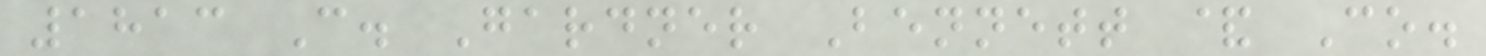1813 C. Gardner Bennett & Co.
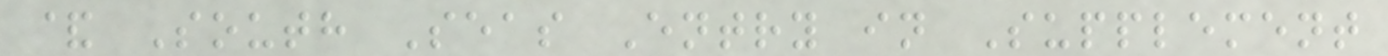& South Seas Entry in Supplement
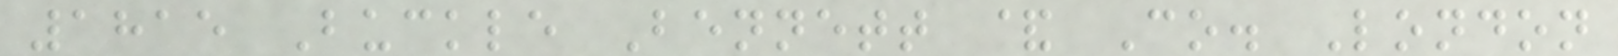1815 Buckle Bennett & Co. London
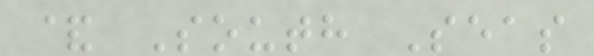& South Seas
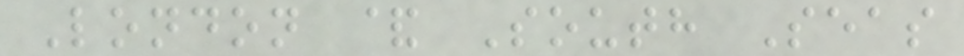London & South Seas
